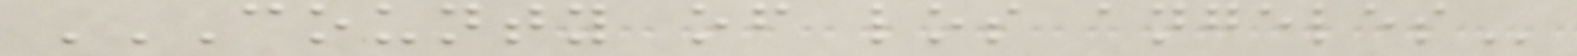COUNTY OF LOS ANGELES
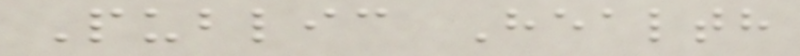Public Health
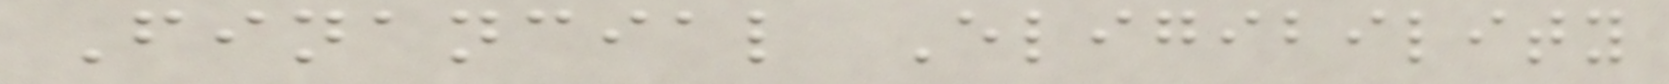Financial Eligibility
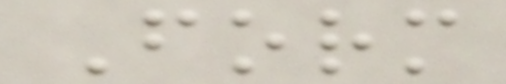Form
